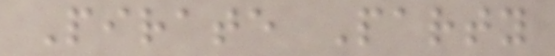Pirate Party
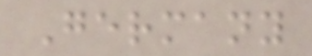Germany
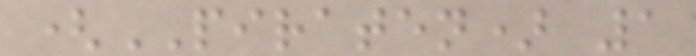(PIRATEN) 1
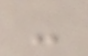-
